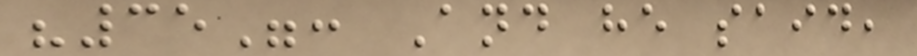"35": And he said,
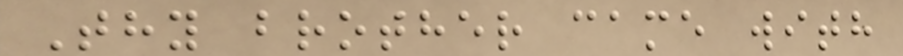Thy brother came with
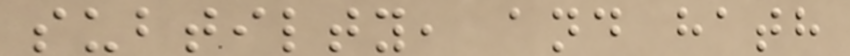subtilty, and hath
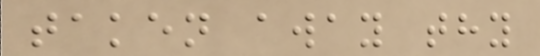taken away thy
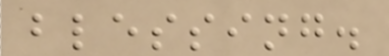blessing.
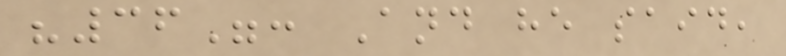"36": And he said,
